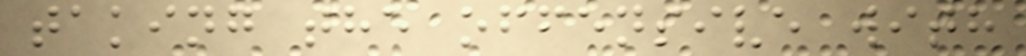taking the offensive with
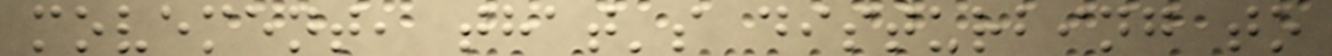movement, that's disturbing to
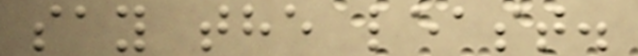say the least.
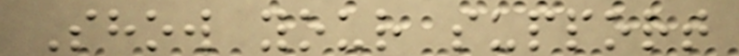Show your support
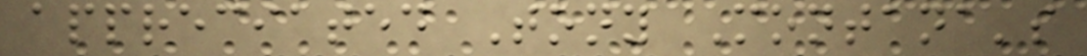appreciated Tony Montana's
